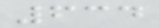634
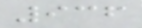936
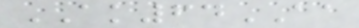AK64AA
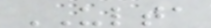ULTA
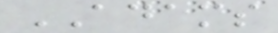ADAMS
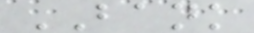BANK
